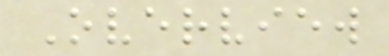Overview
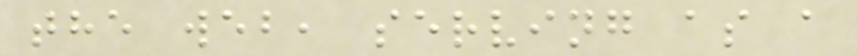the web, serving as a
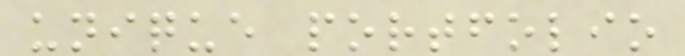unique portfolio
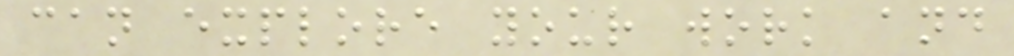can explore your work and
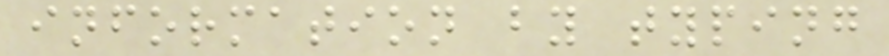information by typing
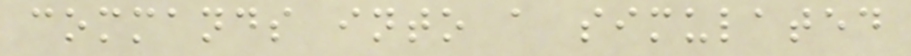commands into a simulated
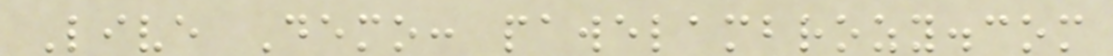Live Demo: pawelambrozy.com
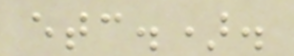etc.).
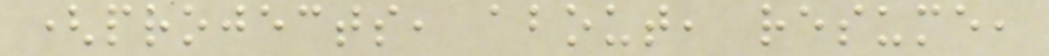(projects, about, resume,
